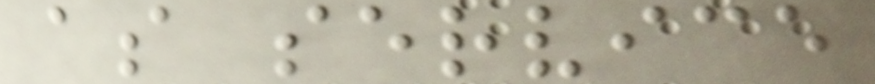as service
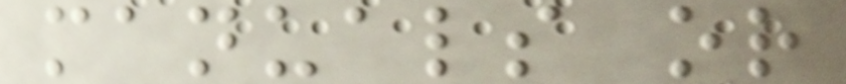manuals or
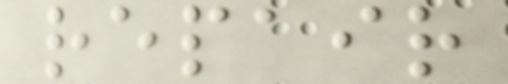repair
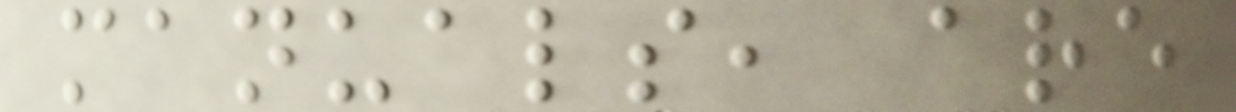manuals, are
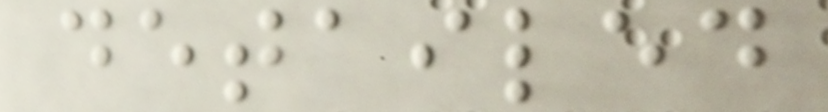detailed
